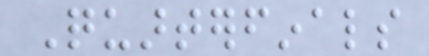Quarterfinals
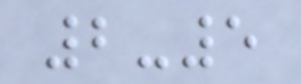2-5
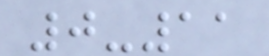0-11
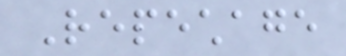Repechage
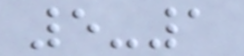5-1
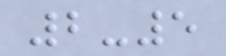2-5
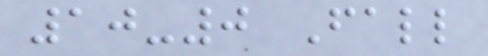10-0 Fall
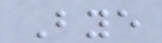Bye
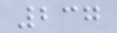237
